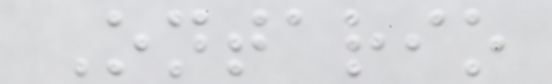Ontario
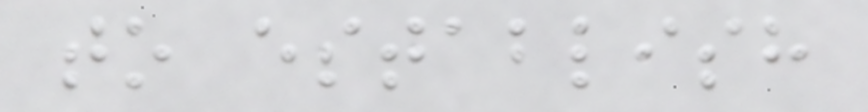to establish
